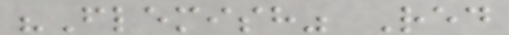"Flemish" Red
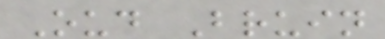Oud Bruin
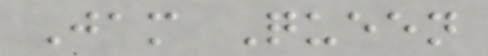Jam Queen
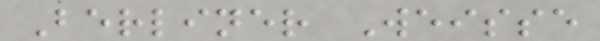Berliner Weisse
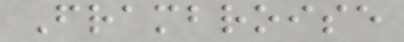Frambroise
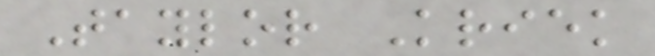Taylor Kriek
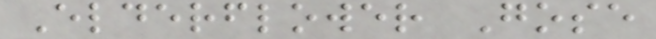Elderflower Gose
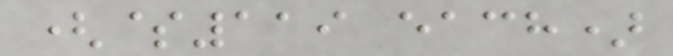($119 each)
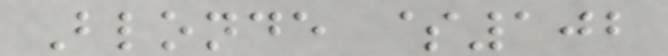Blonde $102
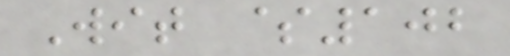Wit $102
